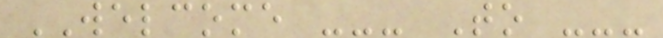WELCOME --- To ---
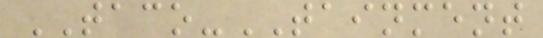TACO-TAINMENT
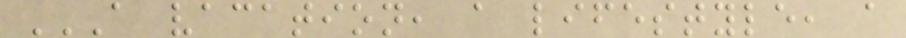A VACATION, A LIFESTYLE, A
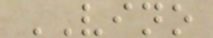VINO
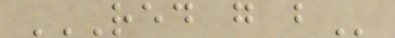RED G B
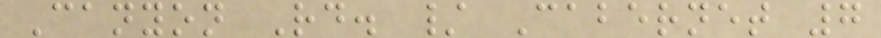Canyon Rd. / Cabernet 7
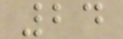24
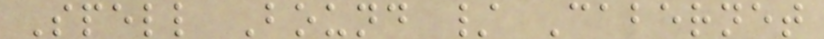Spell Bound / Cabernet
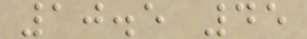10.5 45
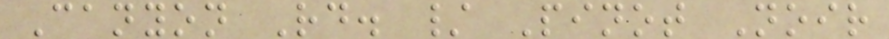Canyon Rd. / Pinot Noir
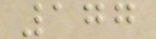177
